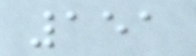151
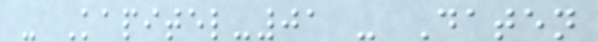- Kapitel-01 - Daten
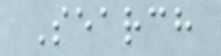Search
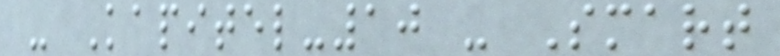- Kapitel-10 - Smart
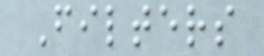Filters
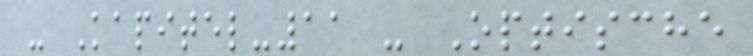- Kapitel-11 - Optische
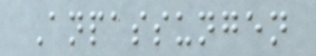Anpassungen
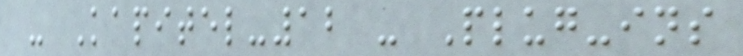- Kapitel-12 - Plug-ins
